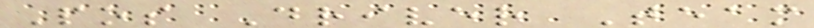Pos Driver Team
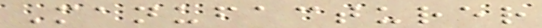Manufacturer
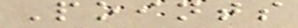Points
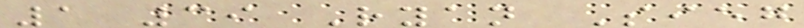1 39 Ryan Sieg
